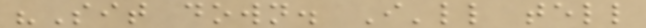"Sit down. I'll tell
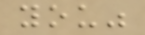you"
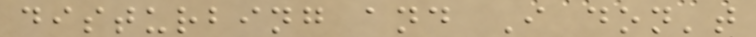disturbing and I don't
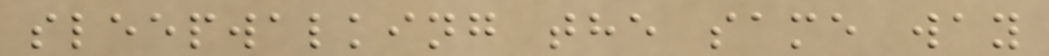sleepwalking the same way
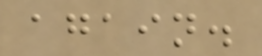again.
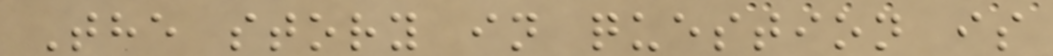The story in question is
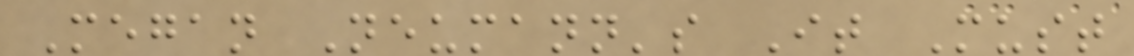Megan Neumann's It Must
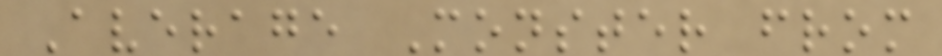Average Monster from
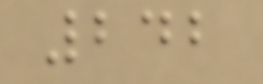242
